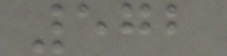572
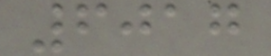6017
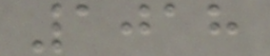1018
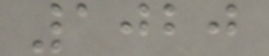1020
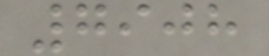7908
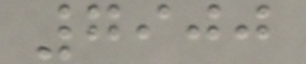7900
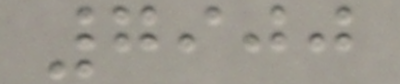7900
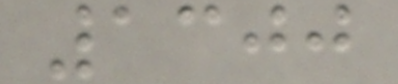1300
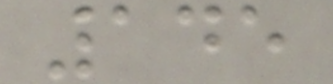145
